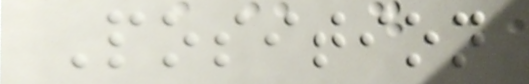Position
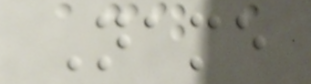Name
